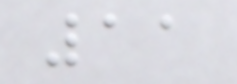11
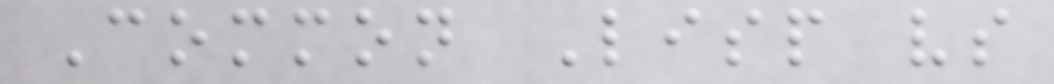Common Lisp vs
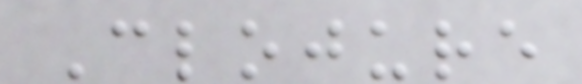Clojure
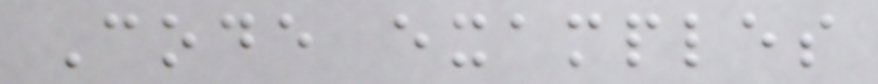Code examples
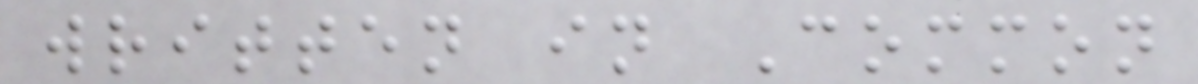written in Common
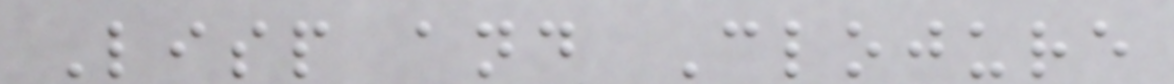Lisp and Clojure
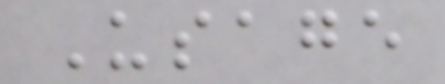Usage
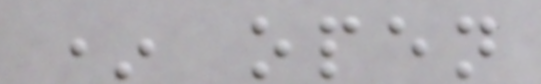* open
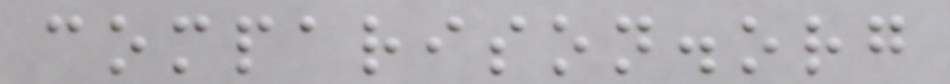comparison.org
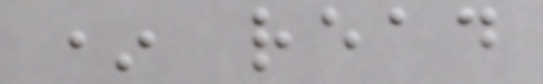* read
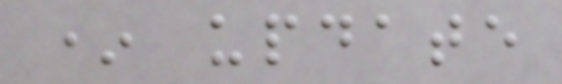* update
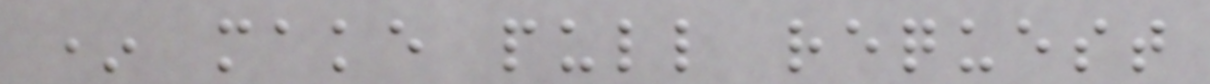* make pull request
